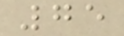75
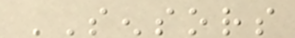SENSORS
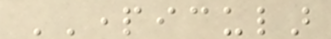PARTICULAR
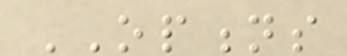OPTIONS
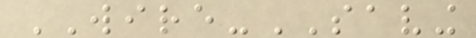WIRE-SAVING
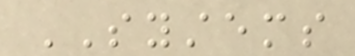SYSTEMS
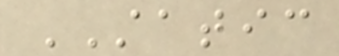STATIC
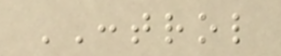CONTROL
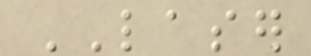LASER
